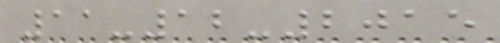11-12-2015
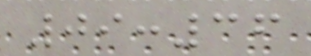09:36
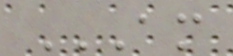AM
